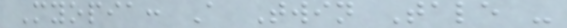Myopia: A Twin Tale -
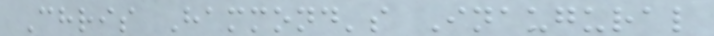Chris Hammond's Inaugural
